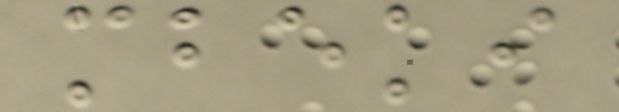mbeki
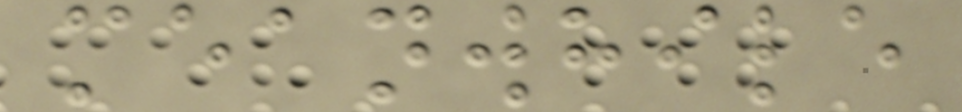meanwhile
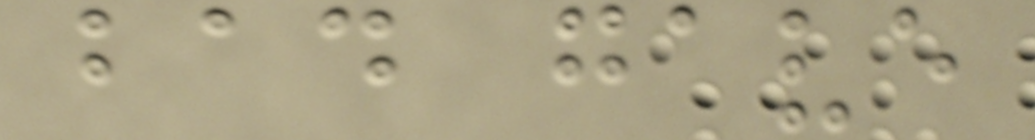bad gave
